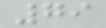79
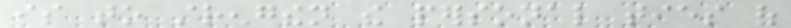is to strengthen the personal ties of
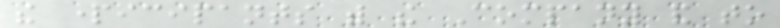the participants with the Company and to
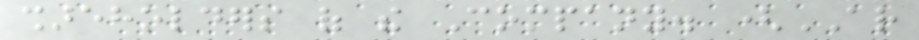shareholders of the Company. (AR
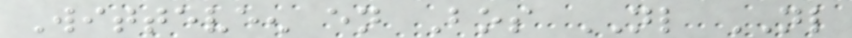Witteveen en Bos NL NL
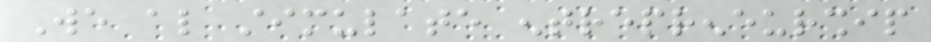We also stimulate entrepreneurship
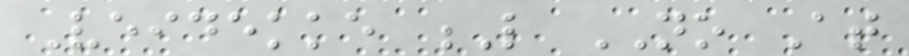Veidekke L NO At
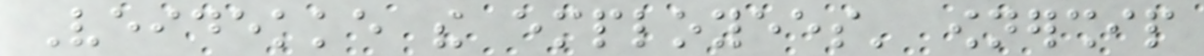Veidekke the employees' ownership
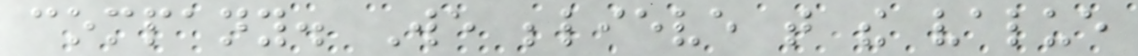company. We believe that the value
